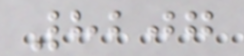8207
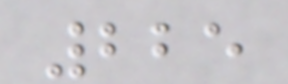225
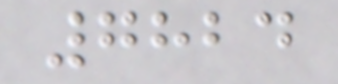7824
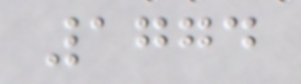1774
